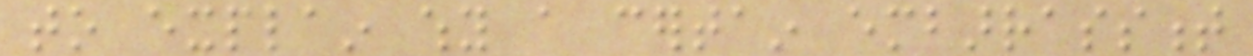to explain why a certain embarrassment
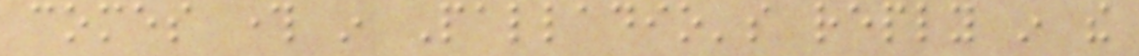comes through in Palladio's reply in the
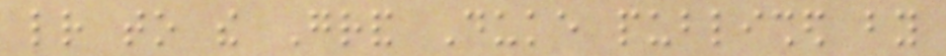letter to the Grand Duke published by
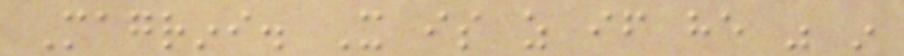Magrini. It is as if he was in
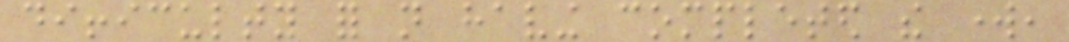difficulty for not having completed the work,
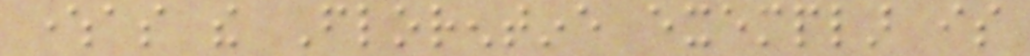whereas the Florentine exemplar is
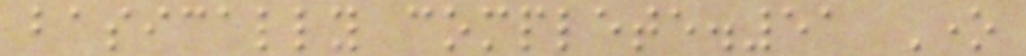basically complete.51 One
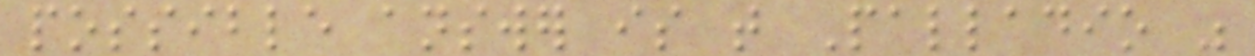possible answer is that Palladio was
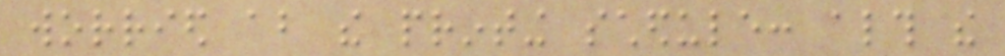worried about the printing schedule: although the
